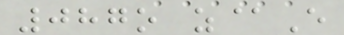087o z@E
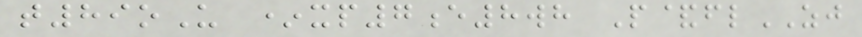t89oU *xp7e8wh P&flZJ
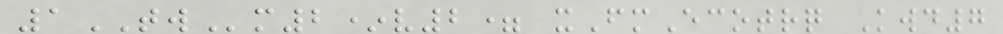1TWm2*v2= xFmEcotrq Kwd7
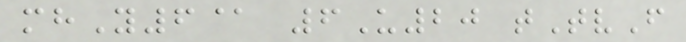mhY6@ 6U20 tTvF
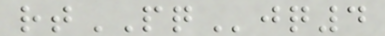rtPQjq4
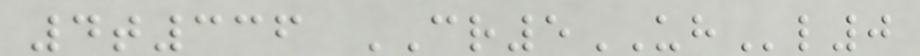4t336 CR5UHl0
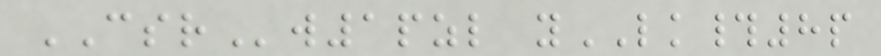CSRw1pzl yLK#8p
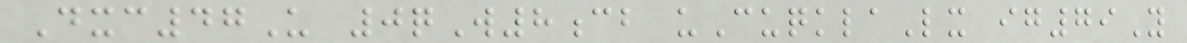Dxc47U 0qW8cb uCuqklaLx ig79Y
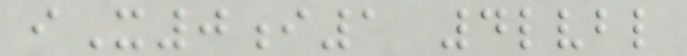iX0i1 4lvbl
